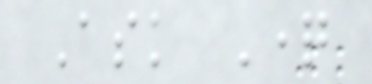Ask Question
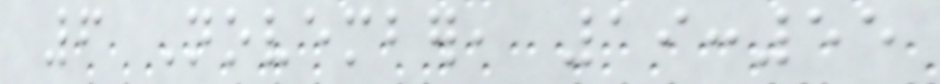6 November, 19:55
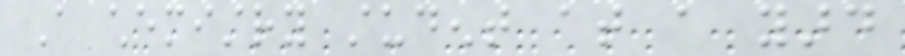A chemistry student at a yard
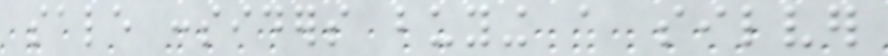sale considers buying a silver
